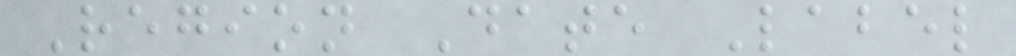Region Date Label
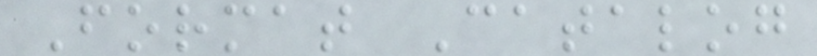Format Catalog
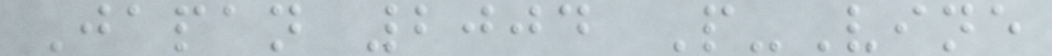Japan 2004 P-Vine
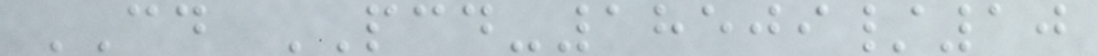CD PCD-18509/10
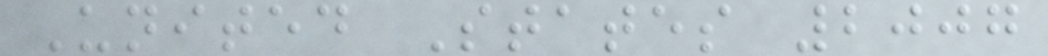United States 2007
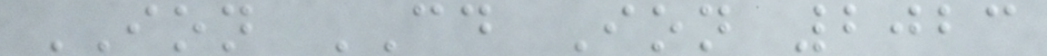ION CD Ion 2023
